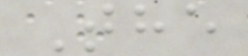The
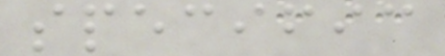specific
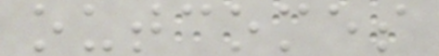outcomes
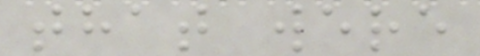that were
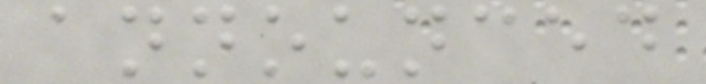announced
